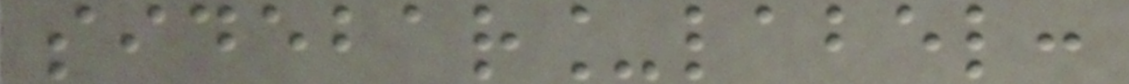sidebar_label:
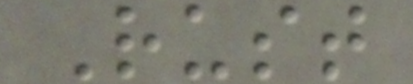Rust
